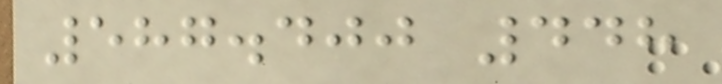587.400 448
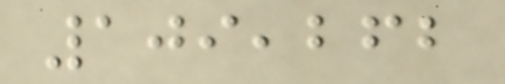109,262
